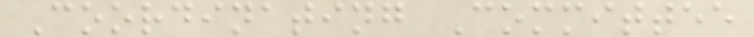Coordinating Committee
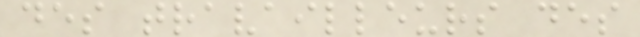des travailleurs des
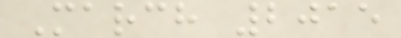March 2015
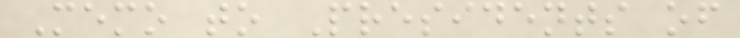Memo to Presidents of
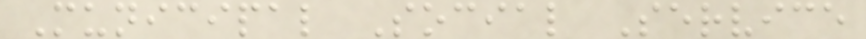Municipal Social Service
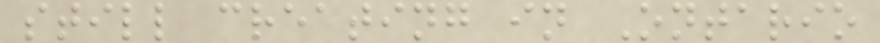still creating in Ontario
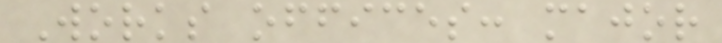Works offices: major
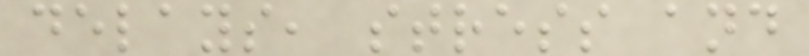delays, stress and
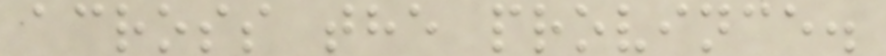across the province.
